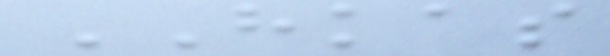HKAS
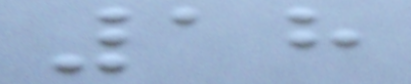18
